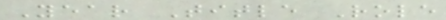Year Title Role
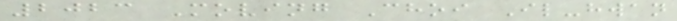2023 Moving Choi Il-hwan
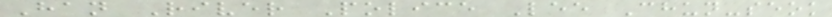Han River Police Lee Chun-seok
